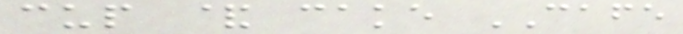cup & cake CAFE
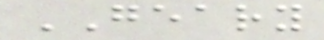GEARY
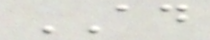AD
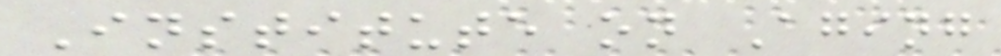Institute on Aging
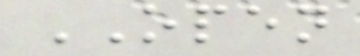OPEN
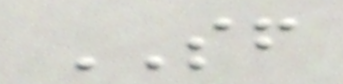SF
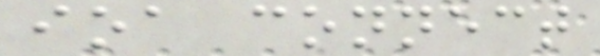ioa connect
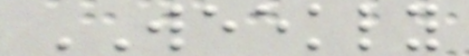WEEKLY
